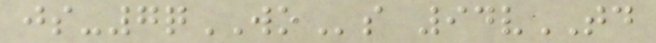js-7qWOs 94vTD
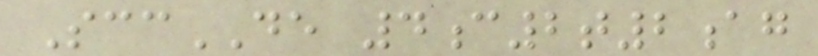SccDE 4c2t2ag
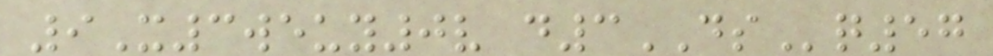9X3weuy0v d3DSq57
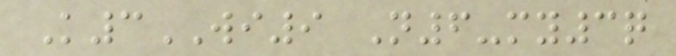K3WI9 N6-my3q
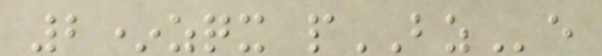2*zqx pBZe
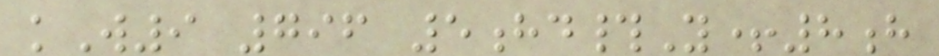kW9 796 5hd#Y+8h
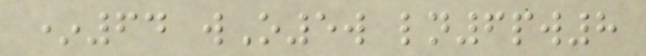*64 wO5w ln6pw8
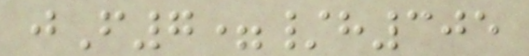jF7=/h305
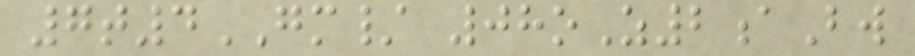7t4GM/ 08oZ2aBw
